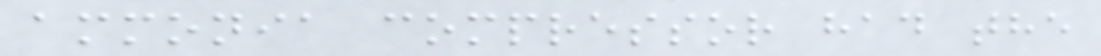ammonia compressor had the
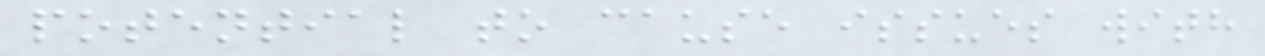potential to cause issues with
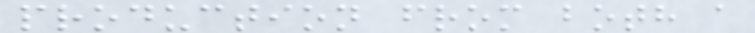production from both a
